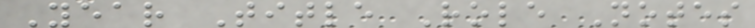Year Title Role Notes
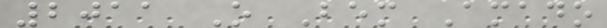2011 O Bem Amado
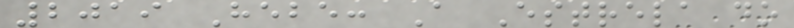2019 Hebe: A Estrela do
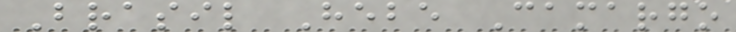Brasil Hebe Camargo
